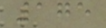175
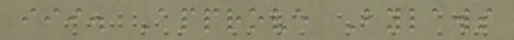iii. Approve Bylaws
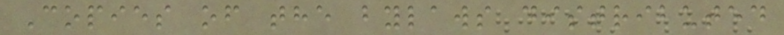Copies of the bylaws distributed
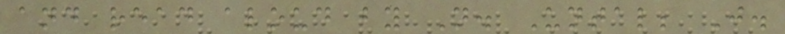and read aloud by N. Untal; J.
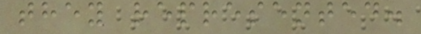they represented.
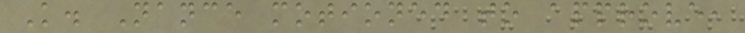K. Nance motioned to approve,
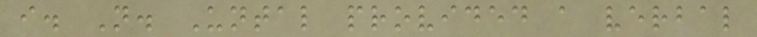i. N. Untal provided a verbal
